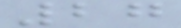27
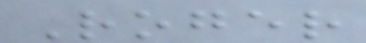Roger
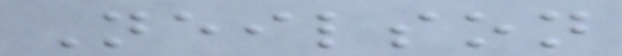Neilson
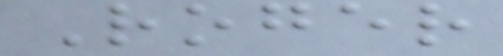Roger
